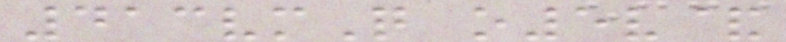413vmQ o5v&
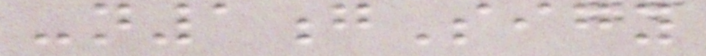-n1gSigy
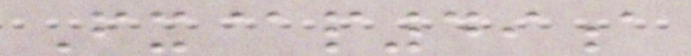Fx@p49a
